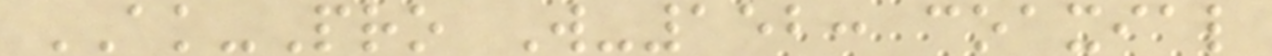AK-Pro W-152: coaxial
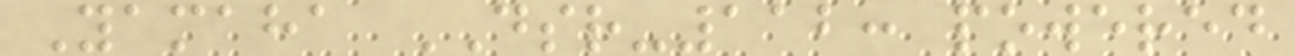Yamaha DSR-112: powered
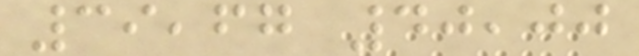39,67 40,00
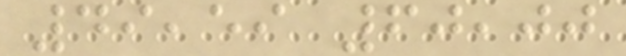49,59 60,00
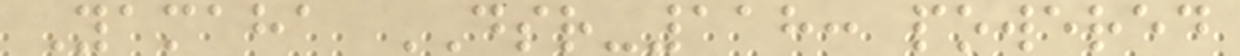Yamaha DSR-118: powered
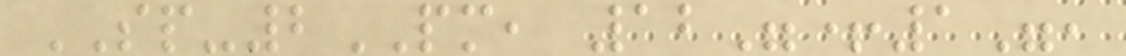SP-2PM, 12"+1",
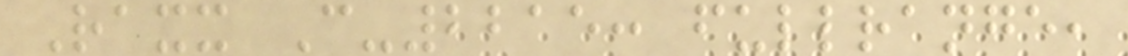Raxx C-2215: fullrange,
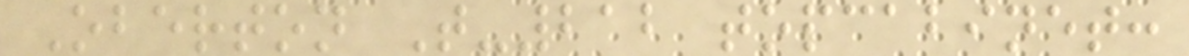Oberton T-212 topcabinet:
